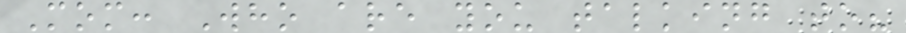Mom: Who are you talking to?
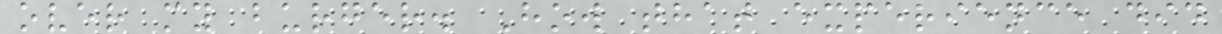over my burger. How that experience did
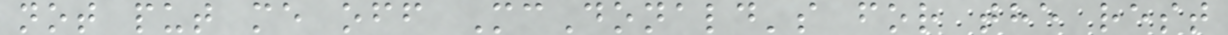not put me off McDonald's for the rest
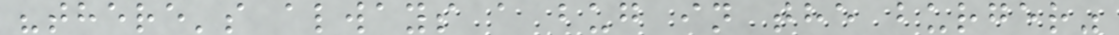"there's always a bug in the burger"
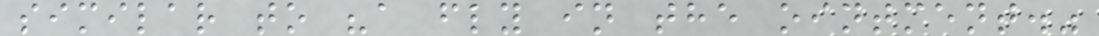similar to "a fly in the ointment."
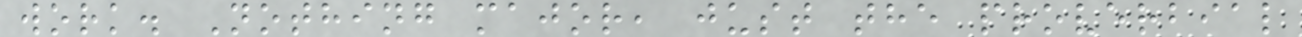work. Nothing major, just the proverbial
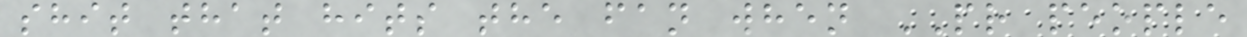shit that hits the fan when PR people
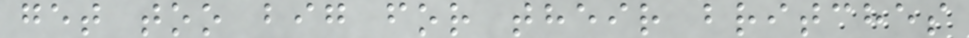get too big for their britches
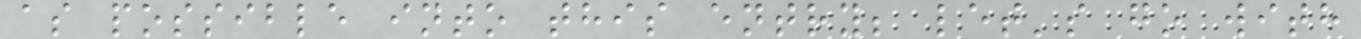as possible into this entry; let's go with
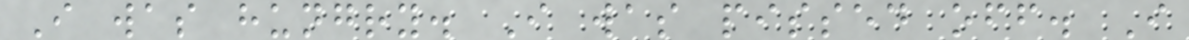I was hungry. I was pissed off. I
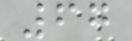67
